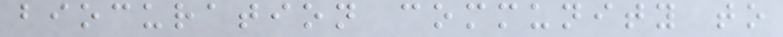biocuration community to
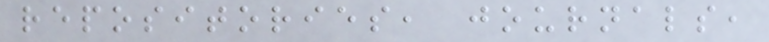repositories, journals,
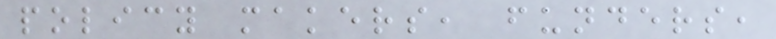policy makers, funders,
